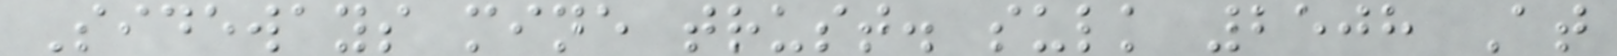Sideways mine trust. sulk 2508 At
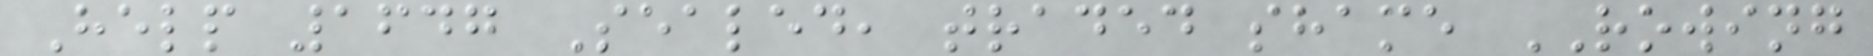Help 1647 Sealed, traded shame ROWING
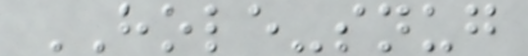HOLE-snug
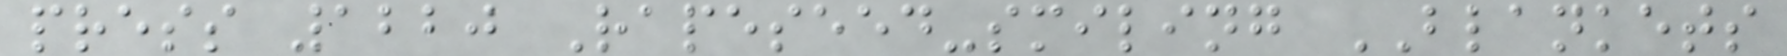press 1220 Rapeseed-smiling BLANKETS
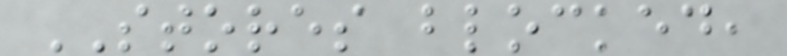STORES blocked,
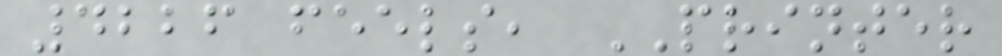4226 feels, PRINTER
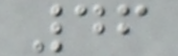46
